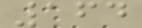164
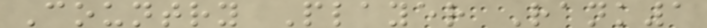Country Player Rank1
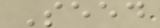Seed
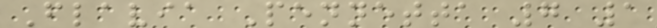Flavia Pennetta 7 1
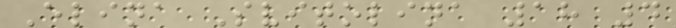Elina Svitolina 18 4
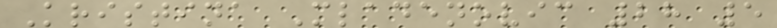Kristina Mladenovic 28 5
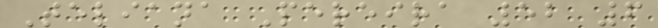Teliana Pereira 52 6
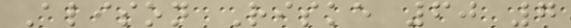Alison Riske 60 7
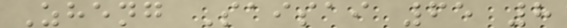Zheng Saisai 65 8
